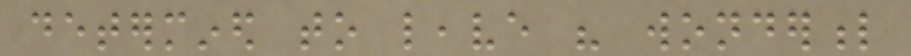determined to leave his wonderful
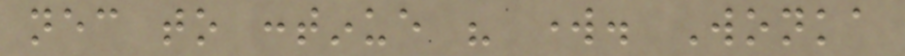necessary to continue his work. Wonka
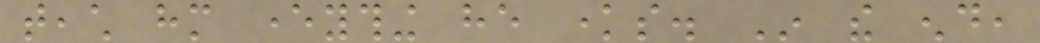teach him everything he knows. In the end,
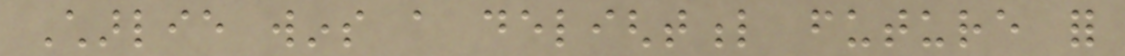Charlie wins a delightful future for
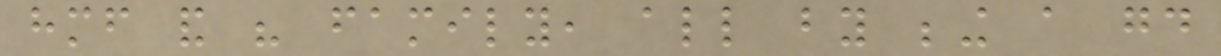himself and his family, all by being a good
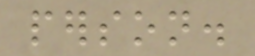person.
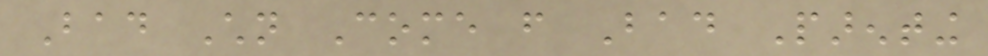Bad Children Come from Bad Parenting
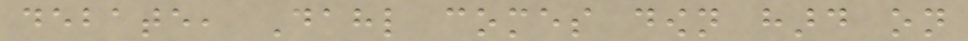debate, Dahl comes down hard on
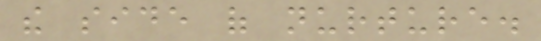the side of nurture.
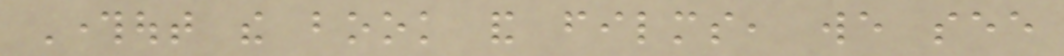Throughout the book and films, we see
